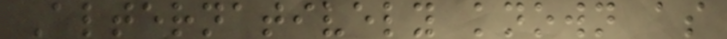Alternatively known as
